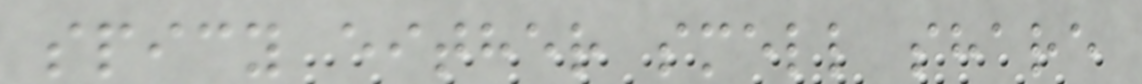spicy either smell share
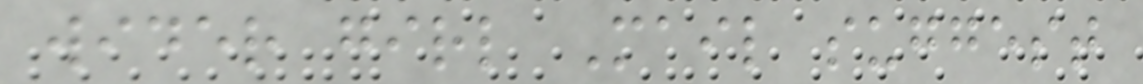wider girl Mail suggest
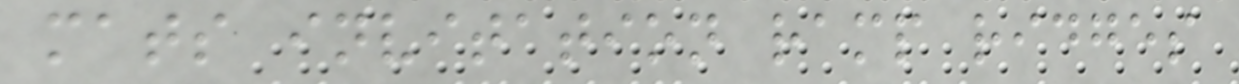mats invitation ramp ridges
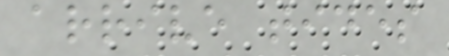arrive tides
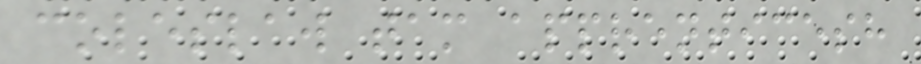coleslaw tam apprenticesh
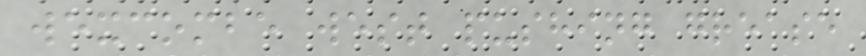wexcombe west pushing grease
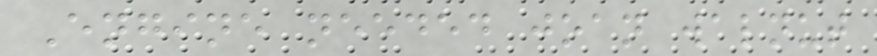Engine needed joan walnut
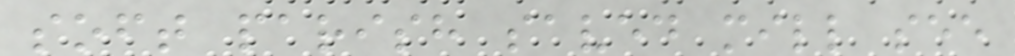soft parish saved mill see
